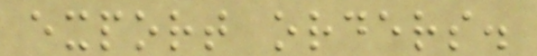export orders.
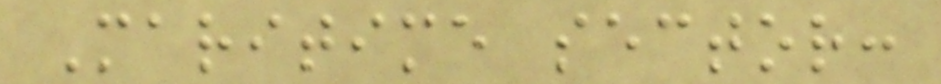Maritime sector:
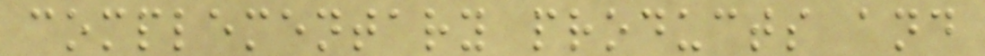complementary products and
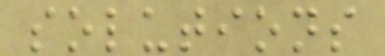solutions
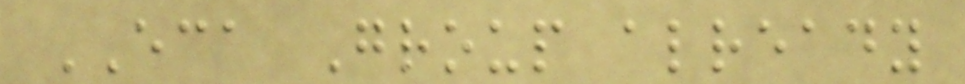ECA Group already
